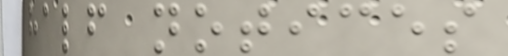half notices
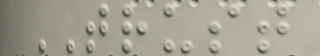TRUST
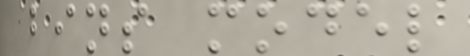bins model
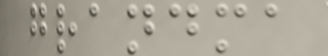grandma
